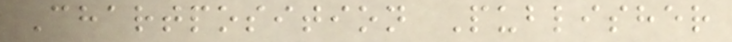Chartposition Publisher
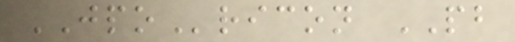JPOricon PB
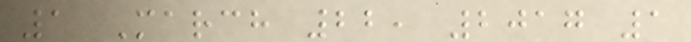1 March 22, 2017 1
